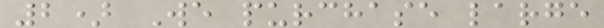2) We purchase large
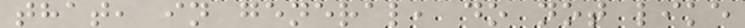that, in general, do not like
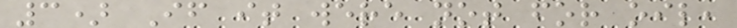3) If it were not for oil,
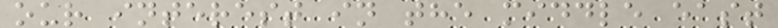our interest in the middle east
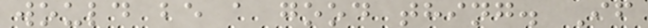would be a good thing. If
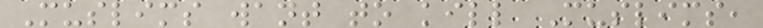Muslims want to kill Muslims,
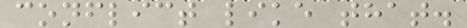conflict like that.
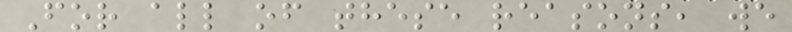For all of these reasons, we
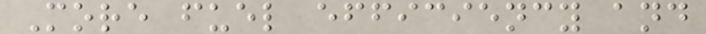More fuel efficiency and
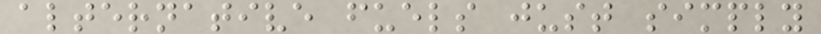alternative fuels just simply
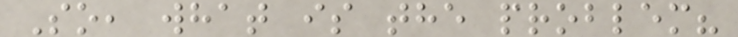So, what is the problem?
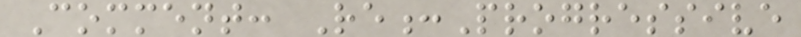Comment: Re:Progressive
